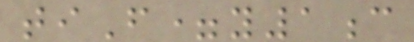tiF=y1c
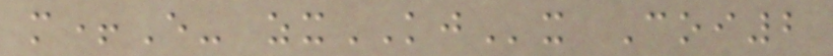m+E- zxKJx Coi2
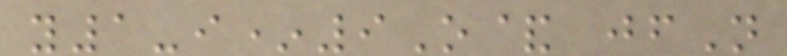y1-i*9O& jfN
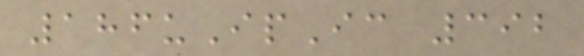186uIpIc 392
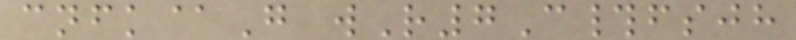cnfk@G wR7C#fsjh
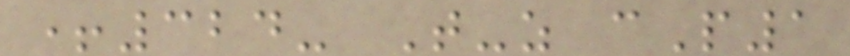+324- T-z cP1
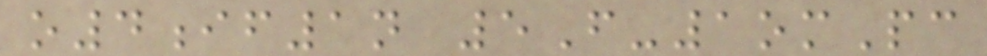o4if1n 5F-1omPc
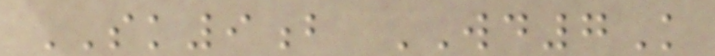SK9b WD7K
